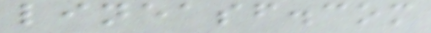lineasf.com
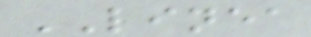LINEA
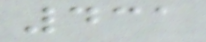431
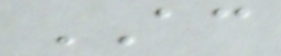AC
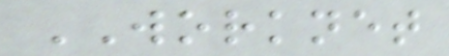WORKNET
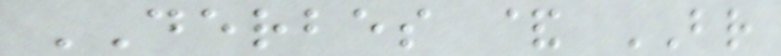DERBES & BR
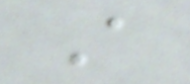A
